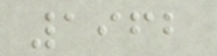1962
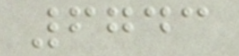6743
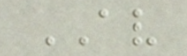AV
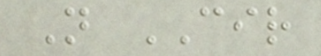N CIR
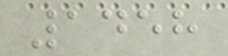1458
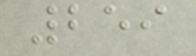259
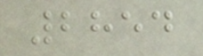2854
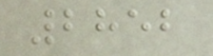2852
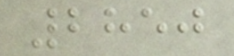2850
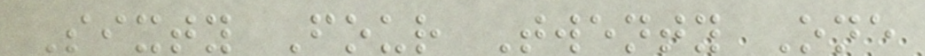Sixty Four Twenty One
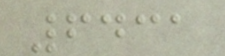6431
